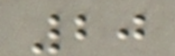20
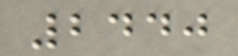2440
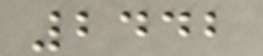2442
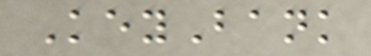KeyBank
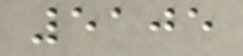5105
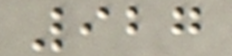927
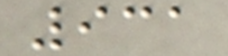931
